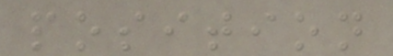position
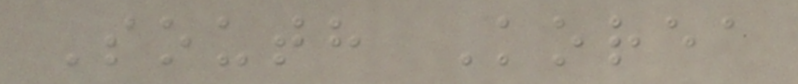South Korea
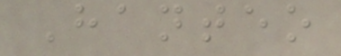Hanteo
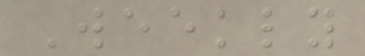Weekly
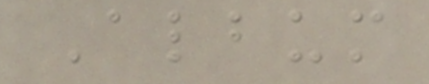Album
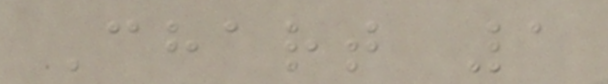Chart 1
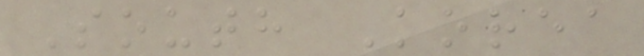South Korea
